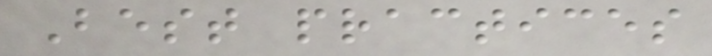Best practices
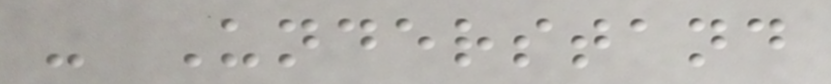- Understand
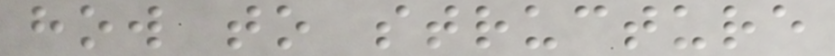how to structure
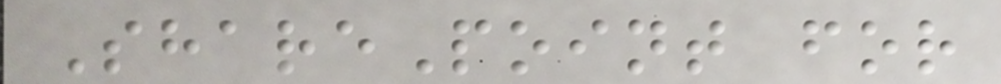SharePoint for
